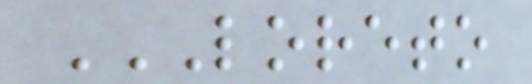LORETO
